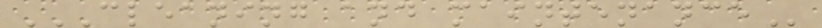CLEANING AND MAINTENANCE
